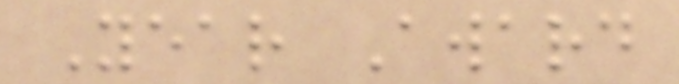Year Award
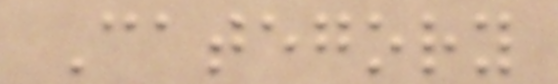Category
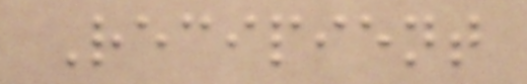Recipient
